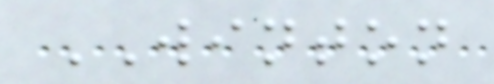WINTON
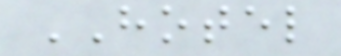HOTEL
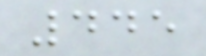445
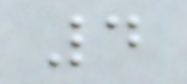4
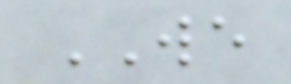WE
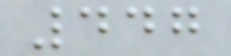447
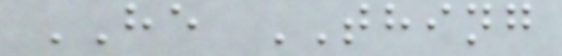HE THING
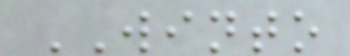WINTO
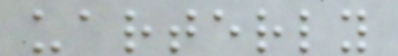uarterly
